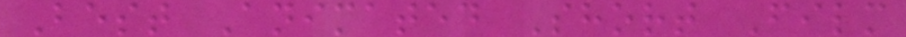Best Animated Short Film
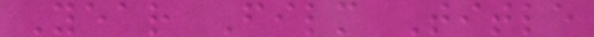Year Film Title
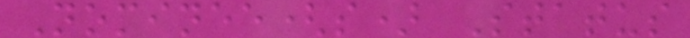Nominee(s) Status
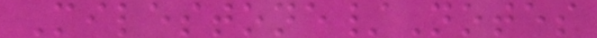Milestone/Notes
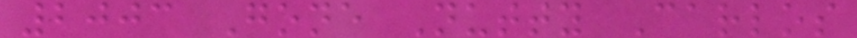2003 Gone Nutty Carlos
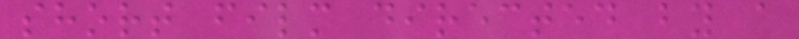short film directed by a
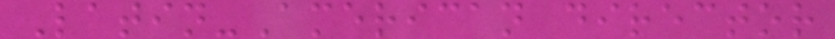Latin-American director
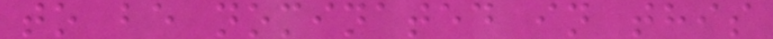to be nominated in this
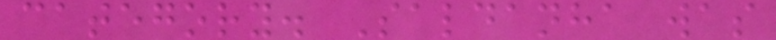category. Saldanha was
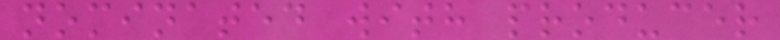nominated with producer
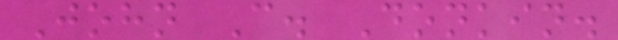John C. Donkin.
